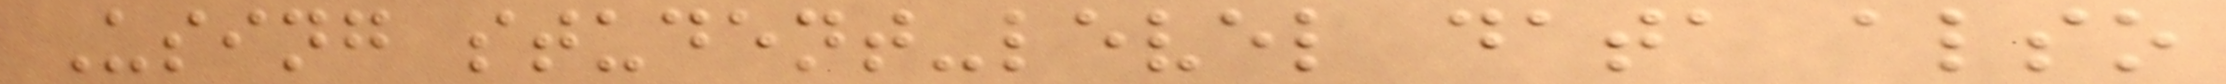Using student-level data also
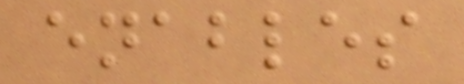enables
